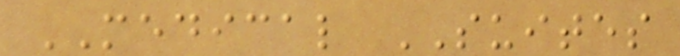MEDICAL SUITES
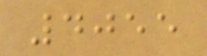4055
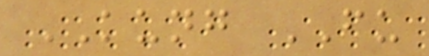KUNG FU
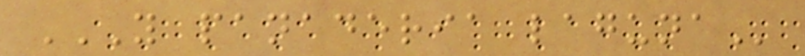Y PANADERIA LAGUNA
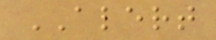ALERT
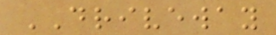DRIVEWAY
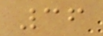36
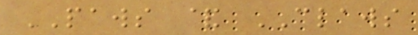PAWS & CLAWS
